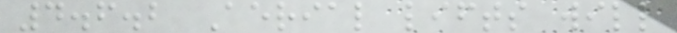4.6.2 Aerial lifts will
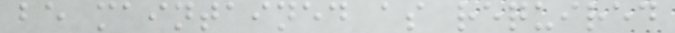be maintained as required
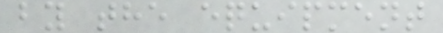by the equipment
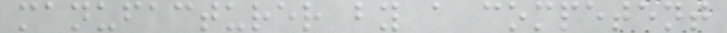manufacturer by a competent
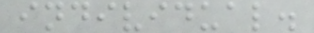individual.
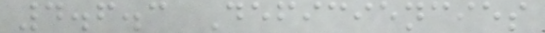4.6.3 Deficiencies
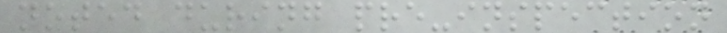noted during pre-inspection
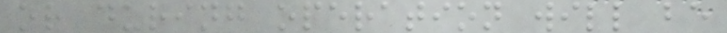or during operation will be
